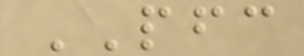PFC
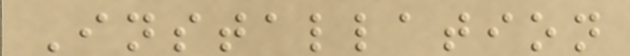Installation
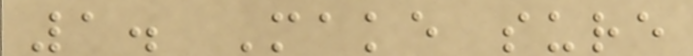1. Make sure
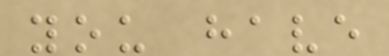you have
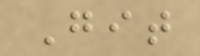Git
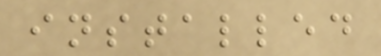installed
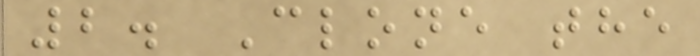2. Clone the
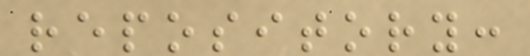repository:
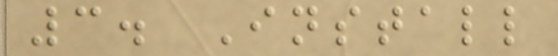3. Install
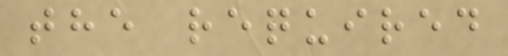the required
